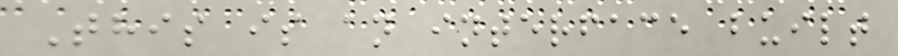This is an interface built
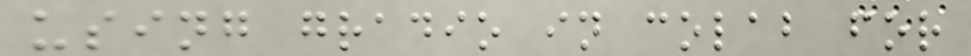using gradio in colab for
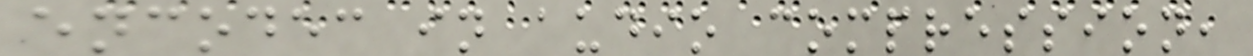encodec in audio compression,
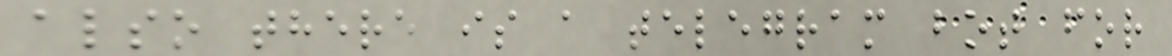also there is a telegram bot for
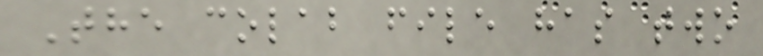The colab file has two
